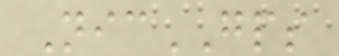NicGPS
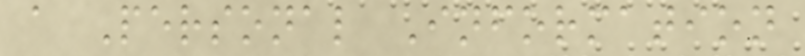a Personal Information
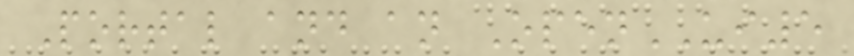Portal and an OpenUI5
